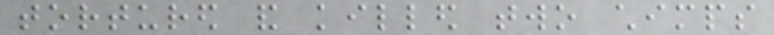tortured and killed two chimps
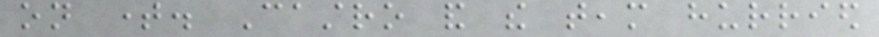on time. Castro and the team hurried
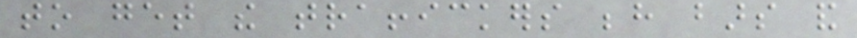to get the traffickers behind bars and
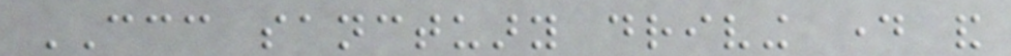CCC sanctuary driving day and
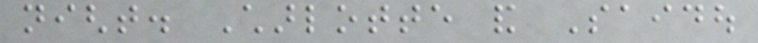night. Charlotte and Saidou
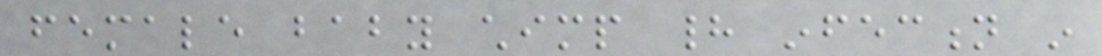female baby chimp had infection in
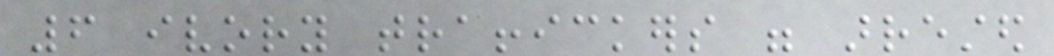6 ivory traffickers were arrested
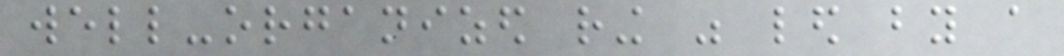well-organized ring was led by a
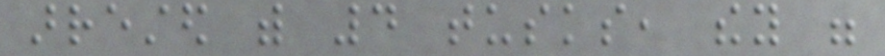arrested with 4 tusks, they were
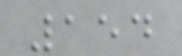154
